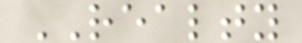REALTY
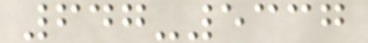647-5337
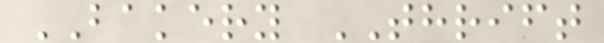BAKERY THRIFT
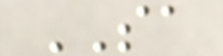SA
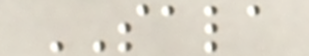SALA
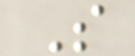S
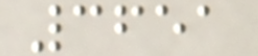3651
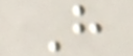H
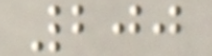200
